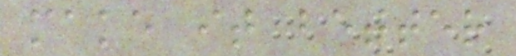make it better
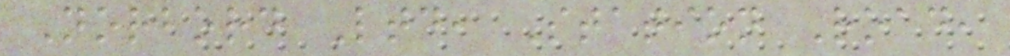Norbord Ltd, Station Road,
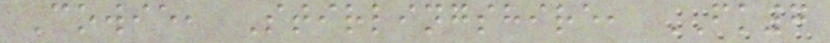Cowie, Stirlingshire, FK7
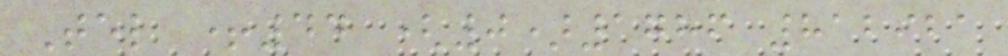Tel +44 (0)1786 812921
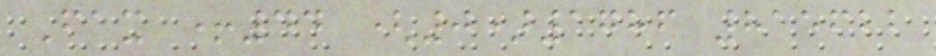Fax +44 (0)1786 815622
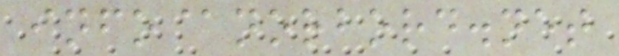info@norbord.net
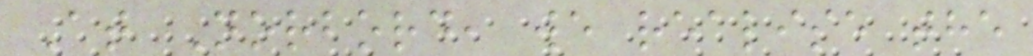At Norbord, we realise the
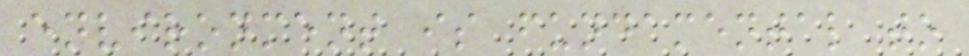environment is fundamental to
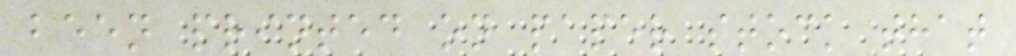been printed on paper stock that
